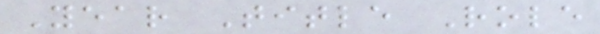Year Title Role
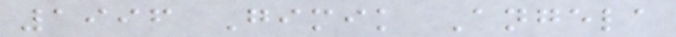1996 Gimik Angela
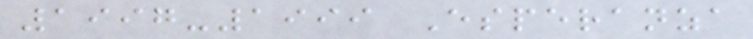1997-1999 Esperanza
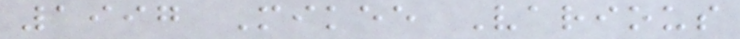1997 Mikee Various
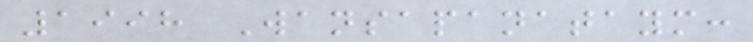1998 Wansapanataym:
